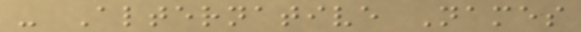- Alternative Names
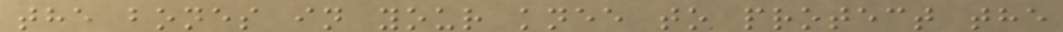the bones in your knee to protect the
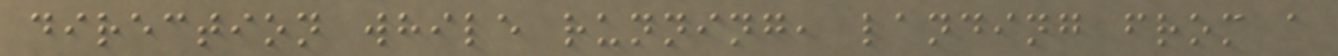direction while running, landing from a
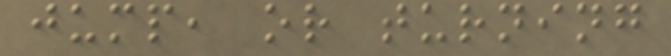jump, or turning
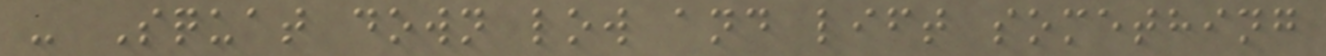- Squat down low and lift something
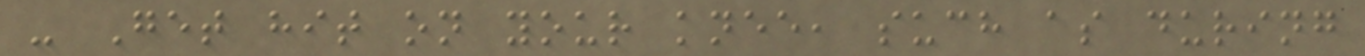- Get hit on your knee, such as during
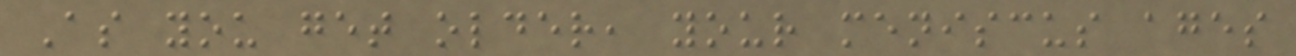As you get older, your meniscus ages
